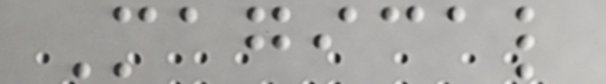Magical
